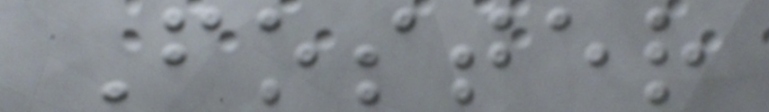Foster
